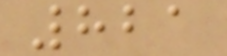821
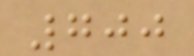700
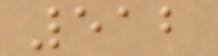512
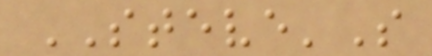STEVE'S
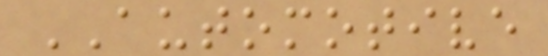AUTOMOTIVE
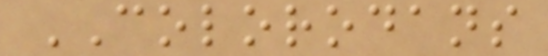COLORODANS
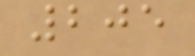205
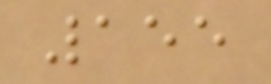155
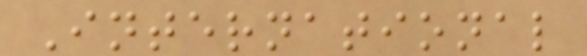International
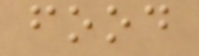food
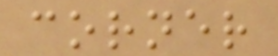corner
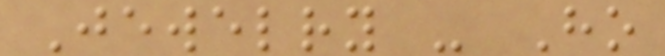Jewelry - Ho
